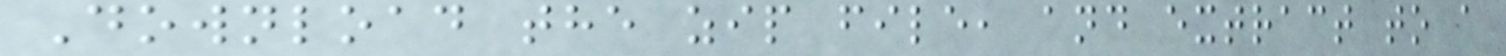Download the zip file, and extract to a
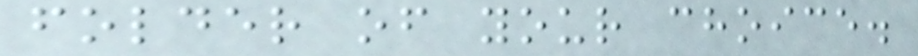folder of your choice.
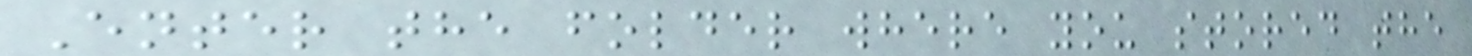Enter the folder where you stored the
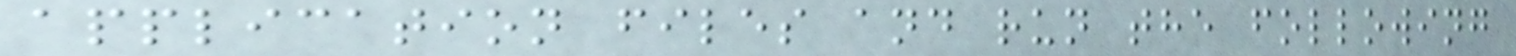application files and run the following
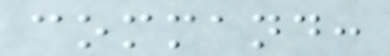command:
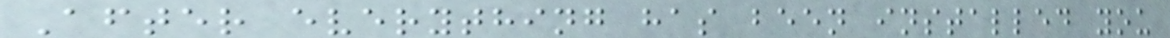After everything has been installed you
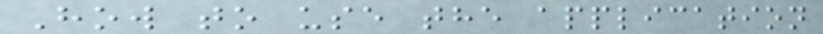How to use the application
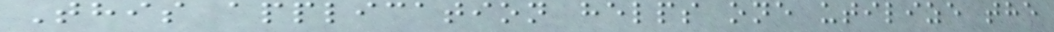This application helps one utilize the
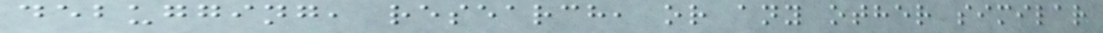debugging, research, or any other similar
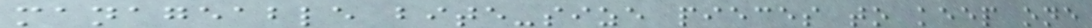manageable bite-size pieces to keep one
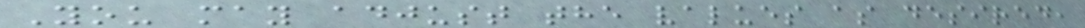You may adjust the values as desired,
